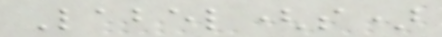Label(s)
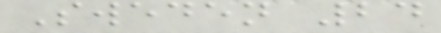Sweden 24
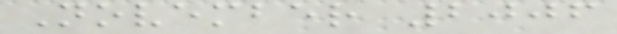November 2006
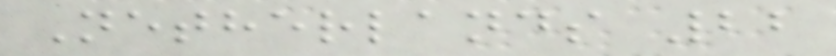Netherlands 22
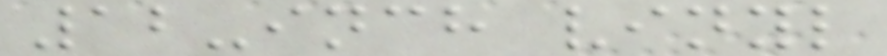12-inch vinyl
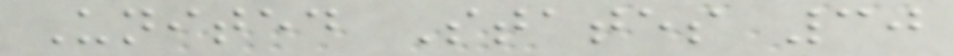United States 30
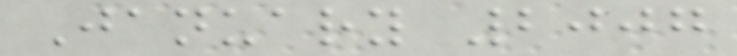January 2007
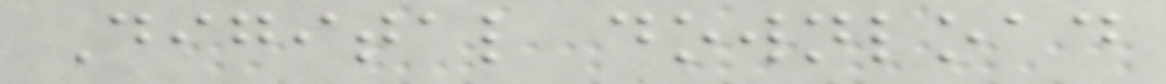Digital download
